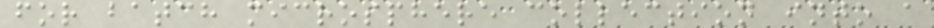for batch microsphere collection into a
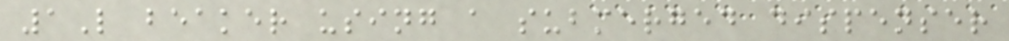1L beaker using a submerged dispenser
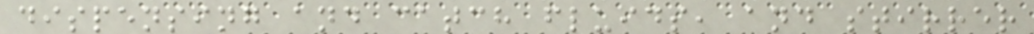dispensing and catch fluids, and stirrer
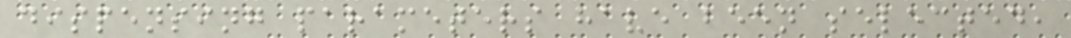dispensing parameters have been selected,
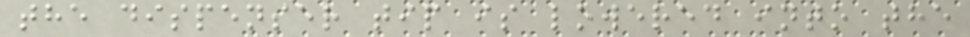the dispenser tip is lowered into the
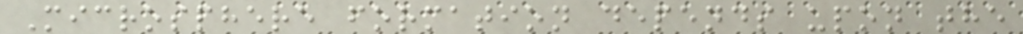Microsphere formation depends upon the
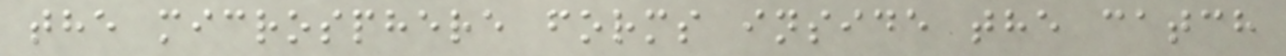the microsphere forms inside the catch
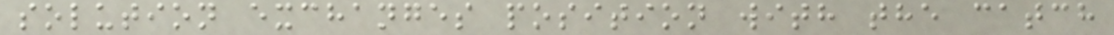solution exchanges position with the catch
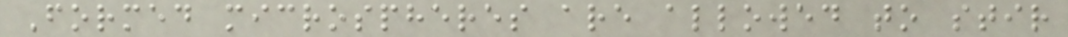Formed microspheres are allowed to stir
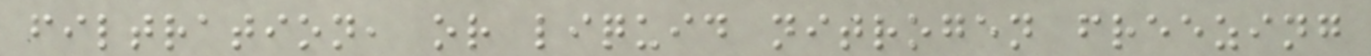filtration, or liquid nitrogen freezing
